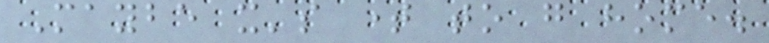Maybe it's time to go home.
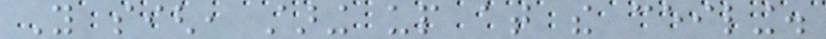You sigh, staring up at the ceiling.
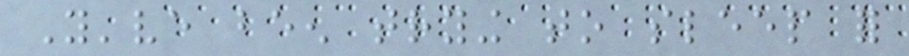You've been trying to sleep for
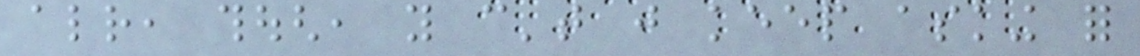already, though, you can't just keep asking for
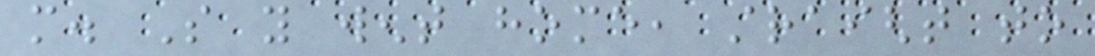more. So you went home, straight to
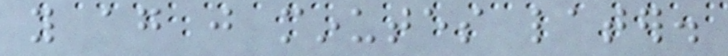you again just minutes later.
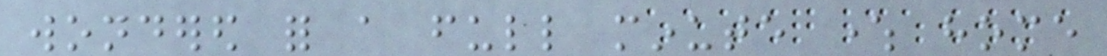wondered for a full minute where home
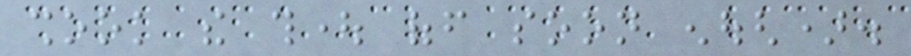shook the thought off soon enough).
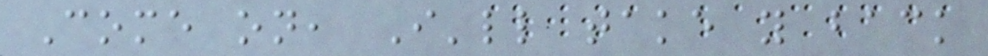Come on, I'll take you back
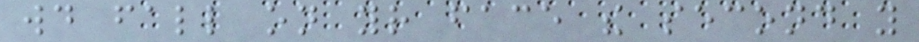would fall on your face the second you
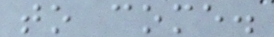to come.
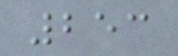253
